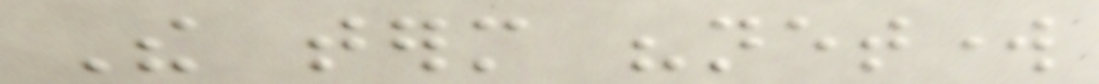The term "network
